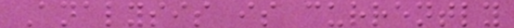Analysis is currently
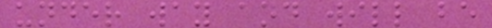under way and will be
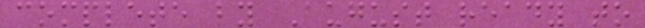complete by August ready to
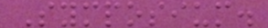Symposium.
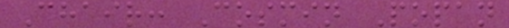Chair: Cosmin Popan
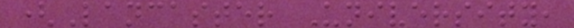(Lancaster University,
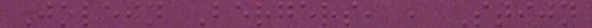Jolein Bergers, , Stijn
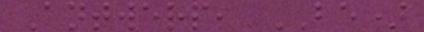Antwerp, BE)
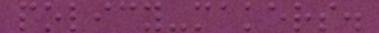policy-makers.
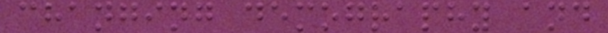changing demography and
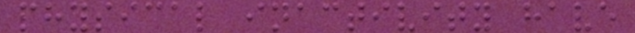physical inactivity have
